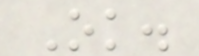Ok.
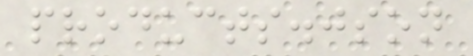products.json
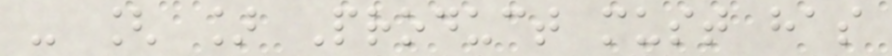- [ ] Product must has
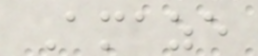Amaze
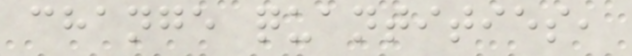change quantities,
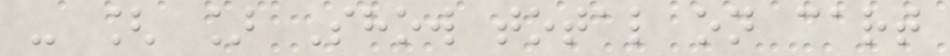- [ ] Show total on cart
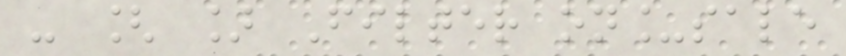- [ ] Filter on_sale
